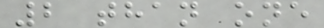2 than one
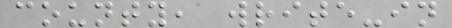county, write-in
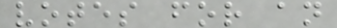votes for an
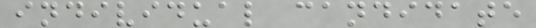individual candidate
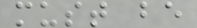must be
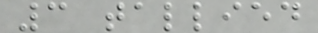3 tallied
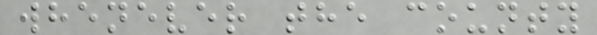whenever the county
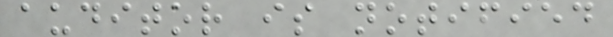auditor is notified
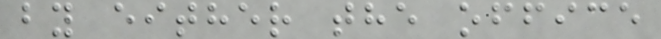by either the office
